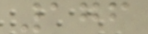176
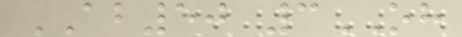AB50 3OH
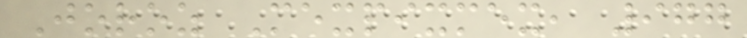Joroz Mexpixmex, 977
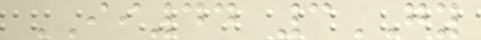II44 3GY
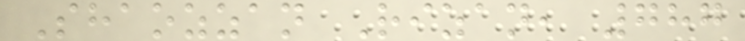Shaozzan Rizan, 787
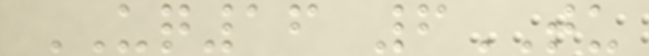UQ16 6TU
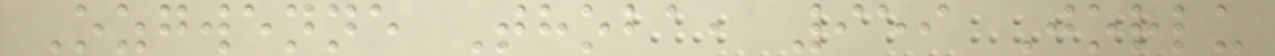Ozgwenne Thoba, 959 Jorlu
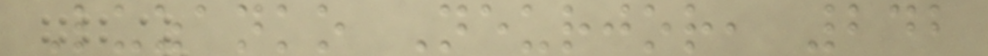Luzanko Neurjor, 242
